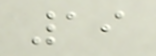19
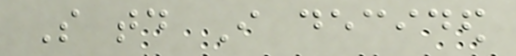So today I decided
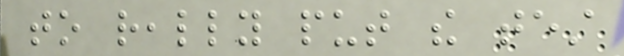to really put the test
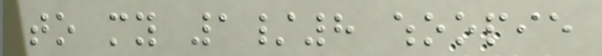to my 1/8 whoopie
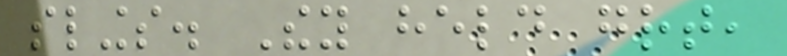slings. They held great,
